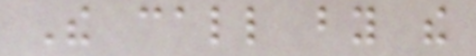The call by the
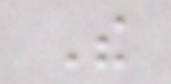The
